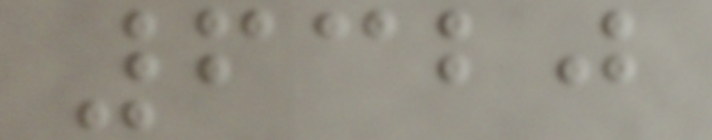6320
